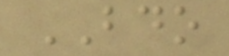BDO
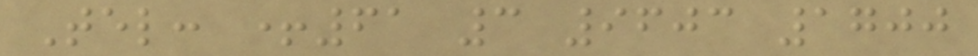Tel: +61 3 9603 1700
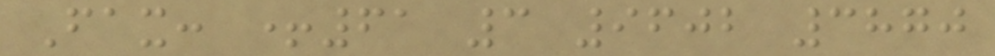Fax: +61 3 9602 3870
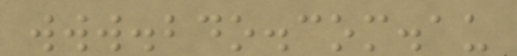www.bdo.com.au
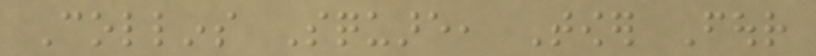Collins Square, Tower Four
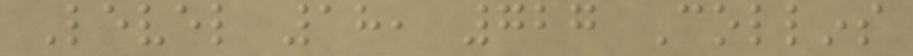Level 18, 727 Collins
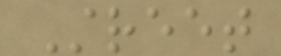Street
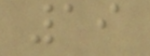19
